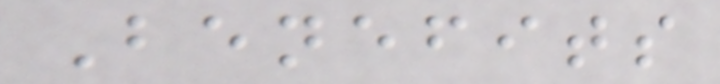Benefits
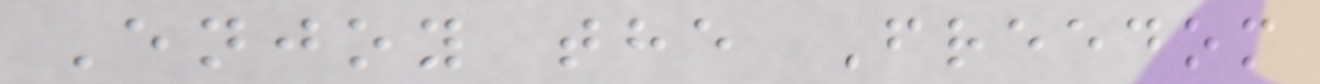Enjoy the Freedom
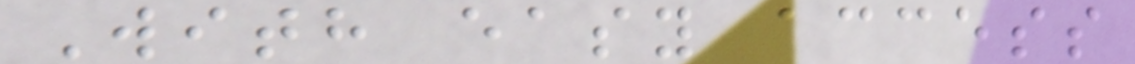With easy access
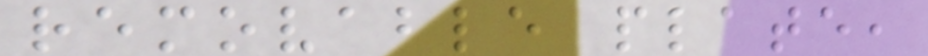removable plate,
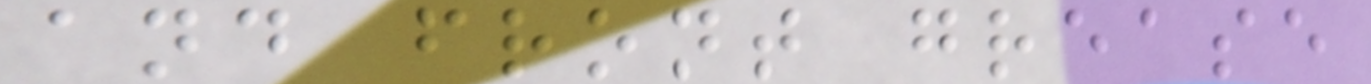and front grease
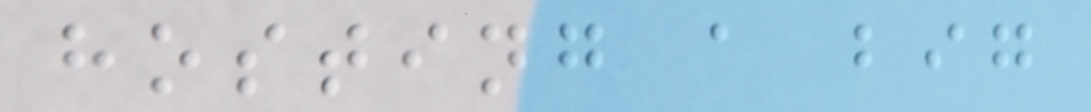hosting a big
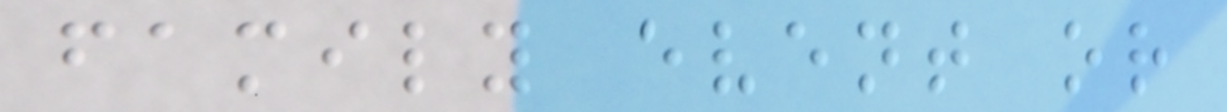family event or
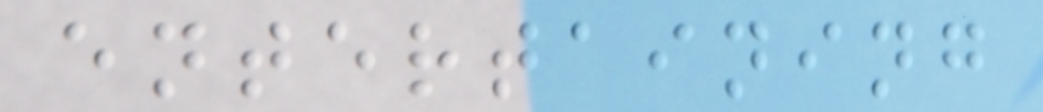entertaining
